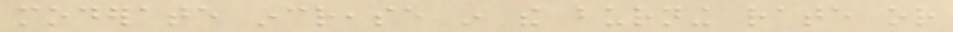moderate increase in the burning rate or
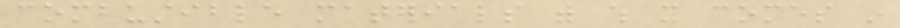combustible materials with which it comes in
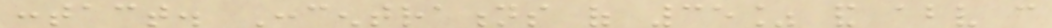contact. Concentrations of 35% and above can
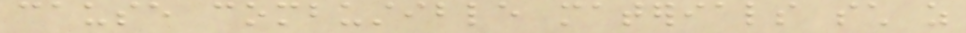cause combustible materials such as
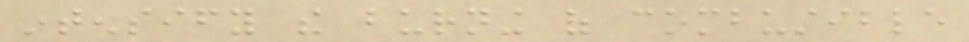intensify the burning of combustible
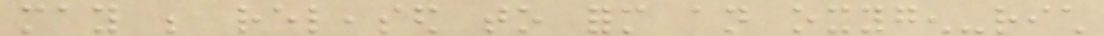may be released to form an oxygen-rich
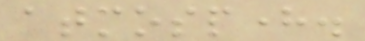atmosphere.
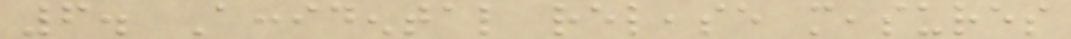6. Accidental release measures
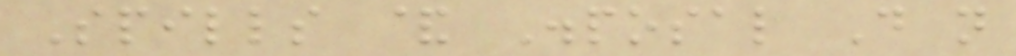Spills & Disposal Do not
